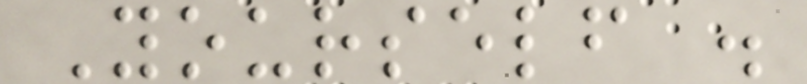Yourself .
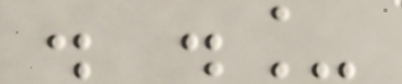. ._
